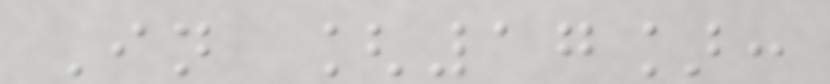In [17]:
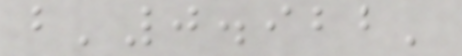b'0.922'
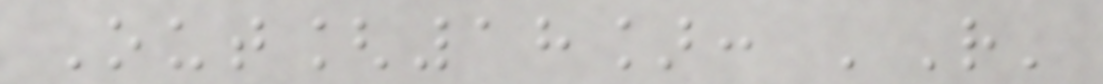Out[18]: 'R'
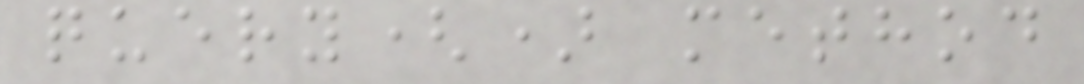query() method
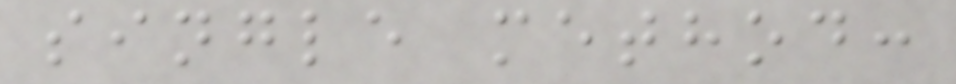single method:
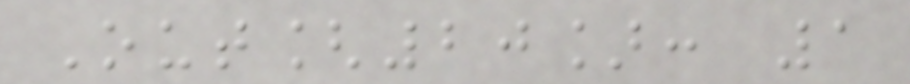Out[20]: 1
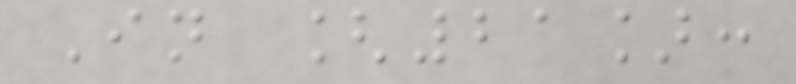In [21]:
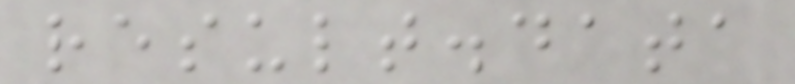result.data
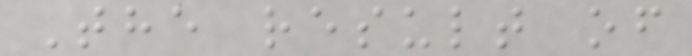The result of
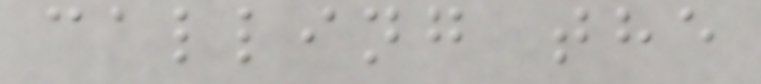calling the
